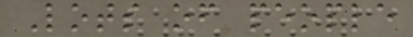Lots of people
